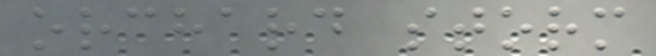orchard storm
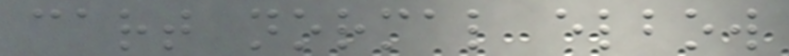cart normal elbow
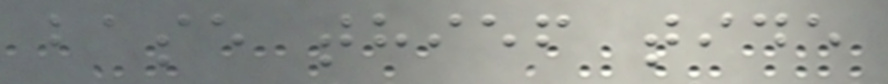base thief tide
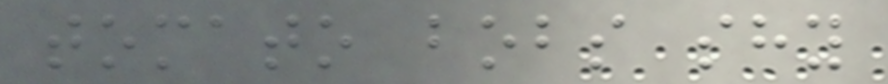tomato bobs shy
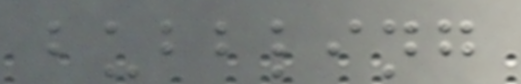bubbling
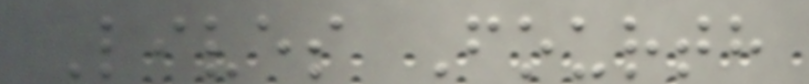Lives Fourth
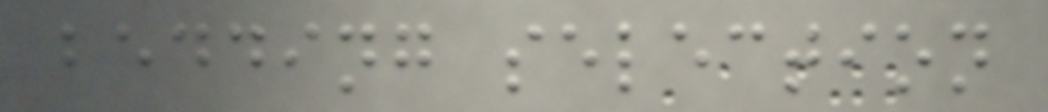bedding selection
